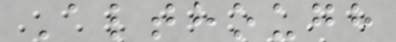Although
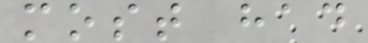most had
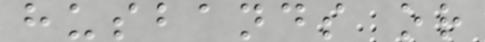husbands or
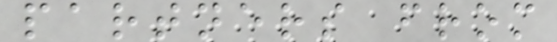partners from
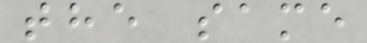the same
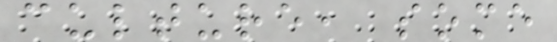culture, some
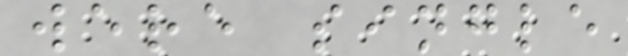were single
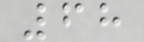68
